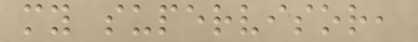my supervisor,
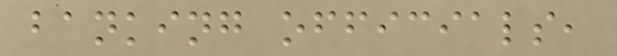banking officials,
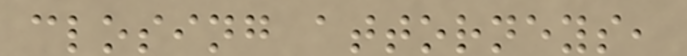closing attorneys,
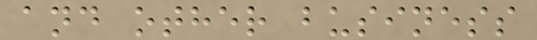and other business
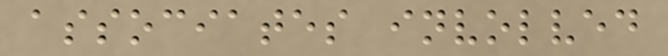associates involved
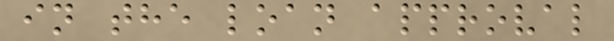in the loan approval
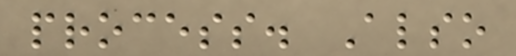process. Also
